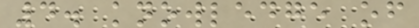4. knowledge of
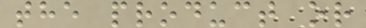the product or
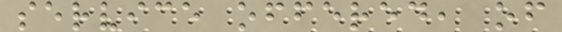service offered, of
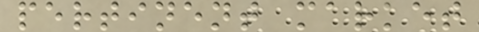pertinent market
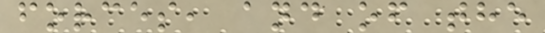forces, and of the
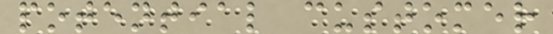potential customer
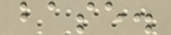base.
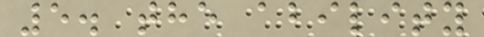5. the ability
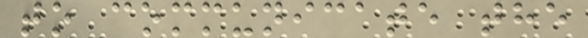to communicate the
